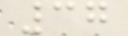37
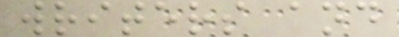writers and
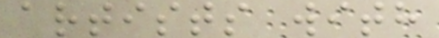artists with
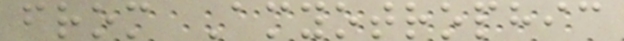from Amyotrophic
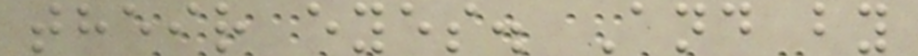their eyes. And by
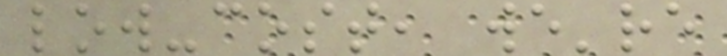low-cost, we're
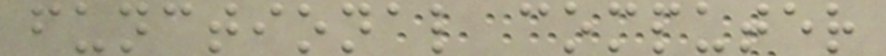functional computer
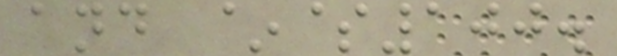and ~$100.
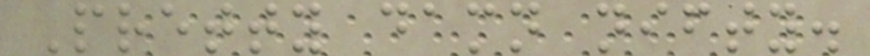Pretty damn nifty.
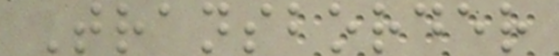Transborder
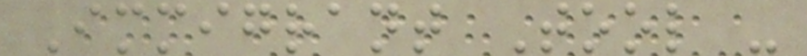Immigrant Tool -
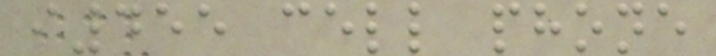i455 cell phone
